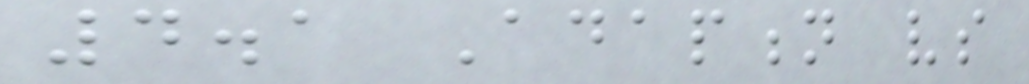4.1 Adaption vs
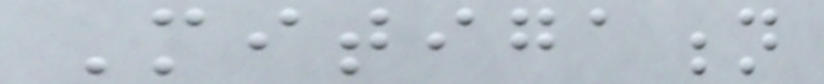Mitigation
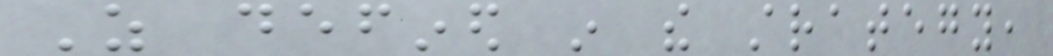As defined in the strategy,
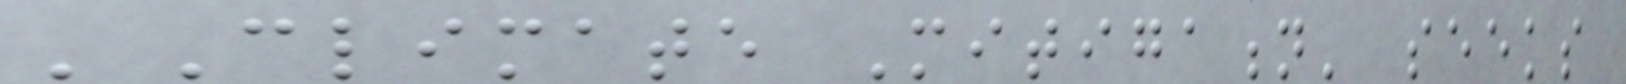'Climate Mitigation' seeks
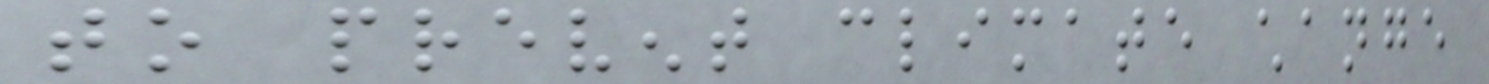to prevent climate change
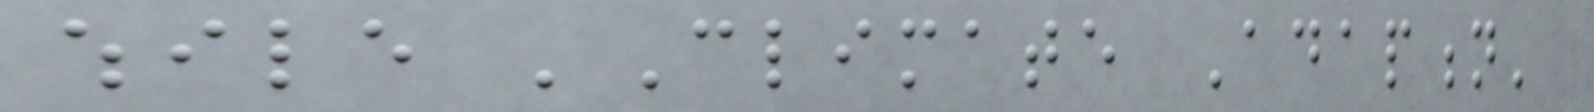while 'Climate Adaption'
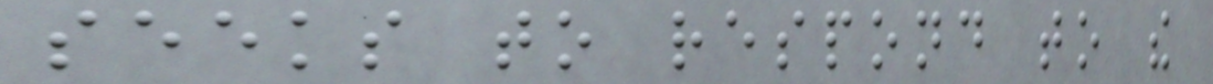seeks to respond to the
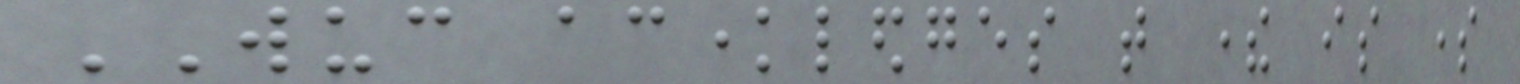WUC acknowledges that there is some
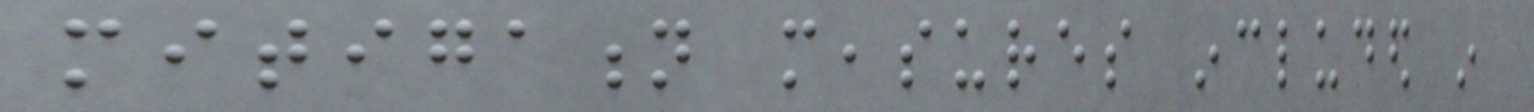mitigation measures included in
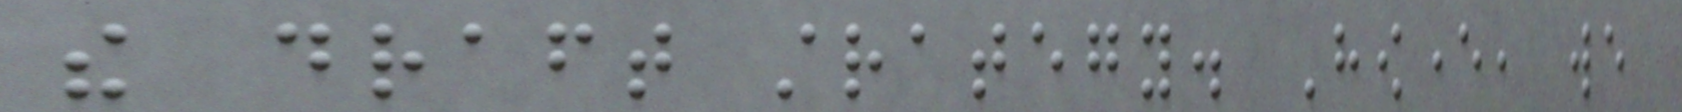the draft strategy. However, we
